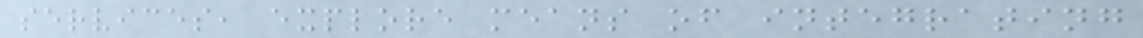services, explore means of integrating
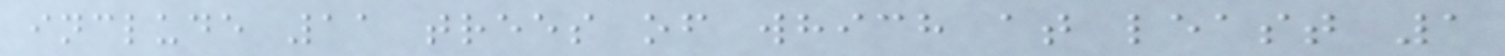include 11 trees of which at least 1
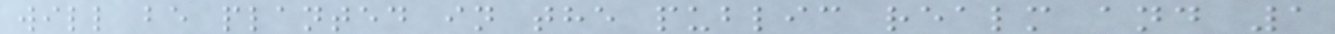will be planted in the public realm and 1
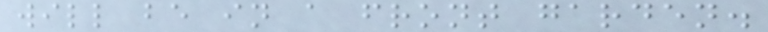will be in a front garden.
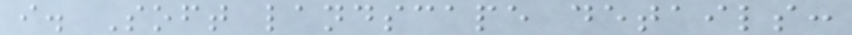i. Soft landscape details:
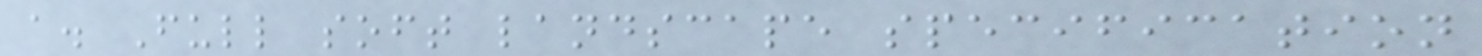a. Full soft landscape specification
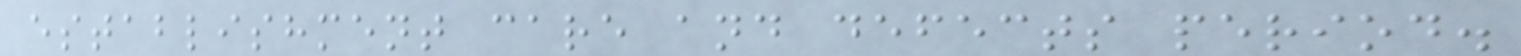establishment care and defects period.
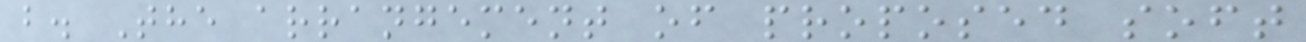b. The arrangement of proposed soft
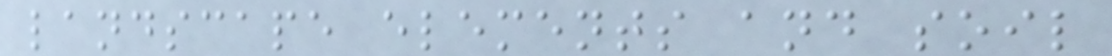landscape elements and soil
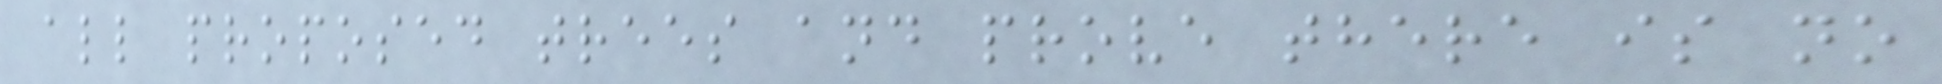all proposed trees and prove there is no
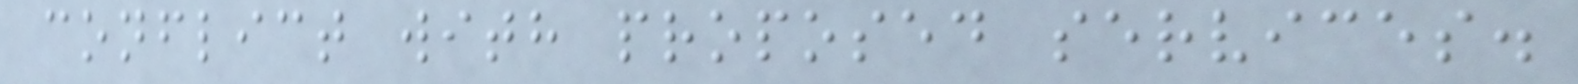conflict with proposed services.
